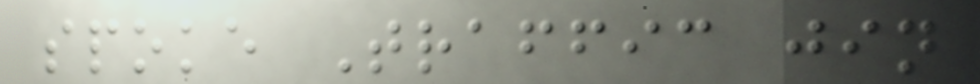spoke Traffic jin
